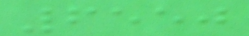6550
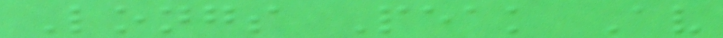Longs Peak Av
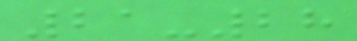21-28
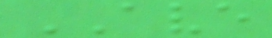AVE
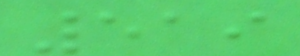519
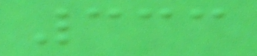333
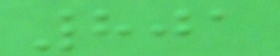801
